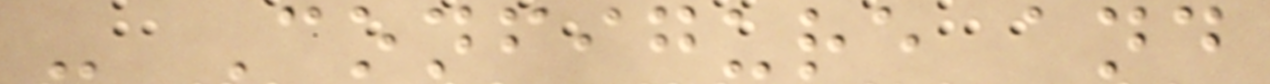- Configure and
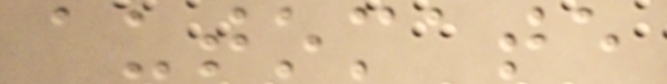automate
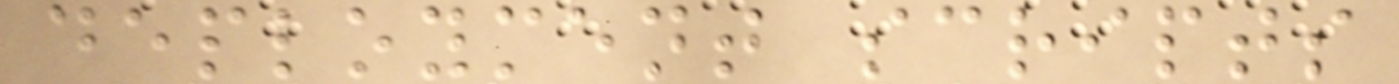deployment scripts
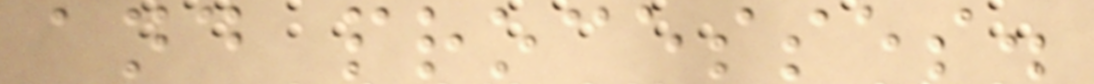and processes.
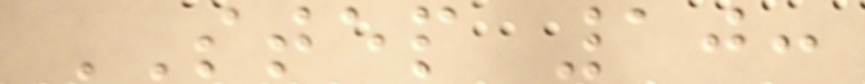STEP 10:
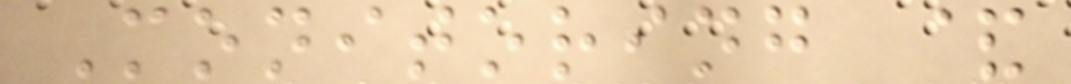Monitoring &
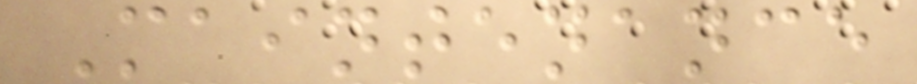Maintenance
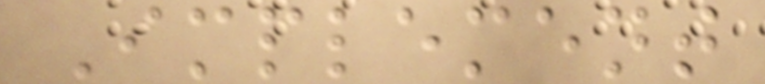Implement
